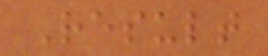Result
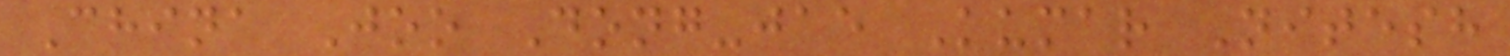China Joo Dong-jae Kumar Nitesh
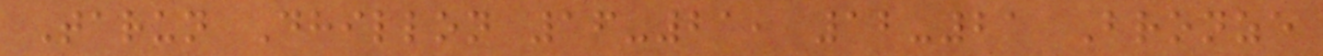Tarun Dhillon 16-21, 12-21 Bronze
